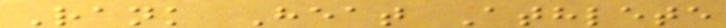Rank Heat Athlete
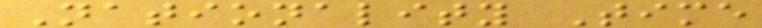Nationality Time
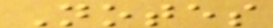Notes
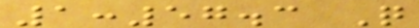1:57.3 Q
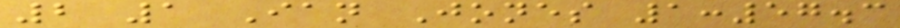2 1 Ian Jones 1:57.3
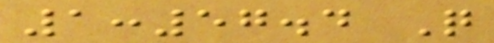1:57.4 Q
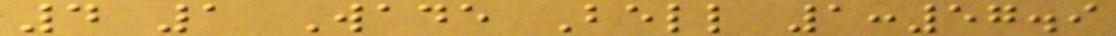4 1 Wade Bell 1:57.9
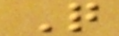Q
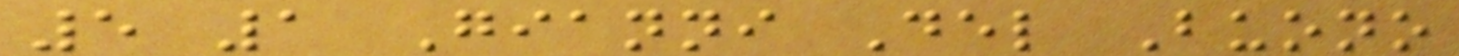5 1 Gianni Del Buono
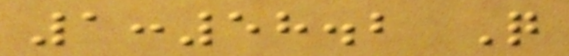1:58.2 Q
